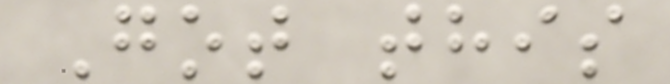Got this
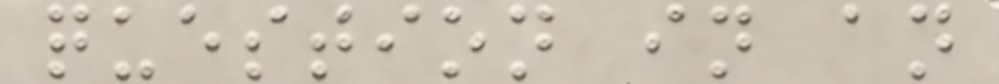question in an
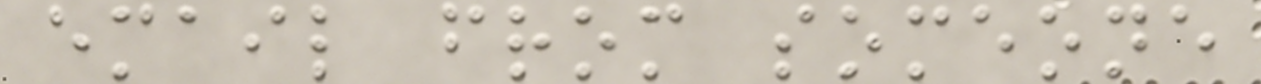email from someone
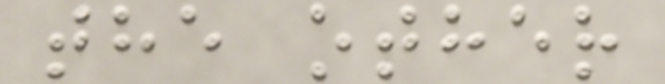the other
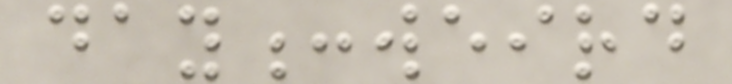day:weird
